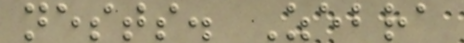nests. Zebra
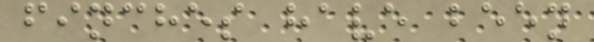finches have been
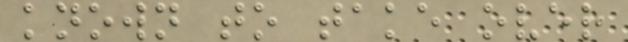known to take over
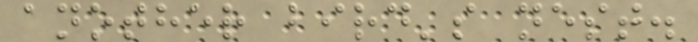another bird's nest.
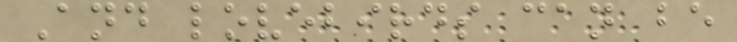And lovebirds can be
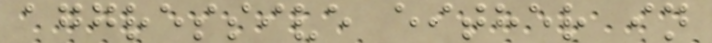aggressive either in
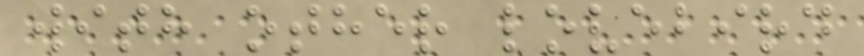with other lovebird
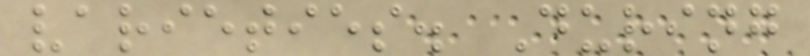varieties. During
